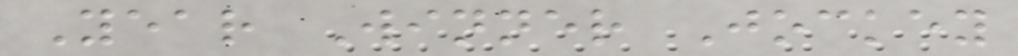Year Winner Jockey
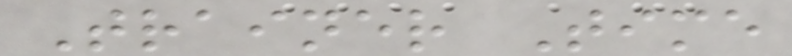Trainer Time
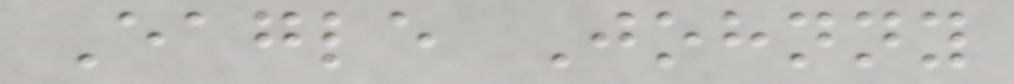Eagle Johnny
